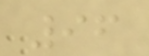96
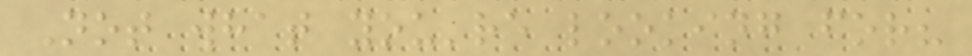Not what you're looking for?
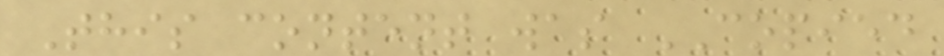This content was COPIED
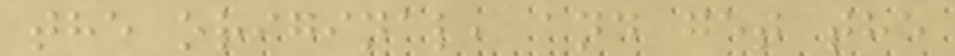the original, and get the
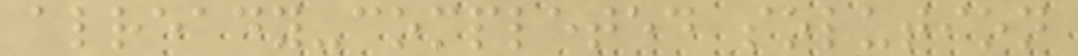already-completed solution
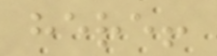here!
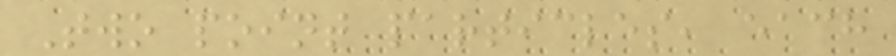Two point particles, each
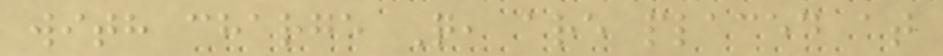with charge Q, are placed at
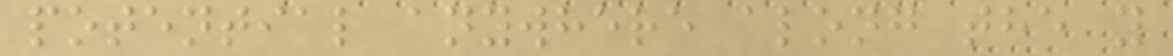potential anywhere along the y
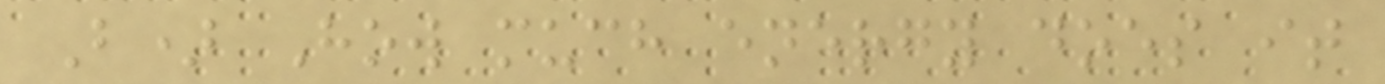B) How much energy does it
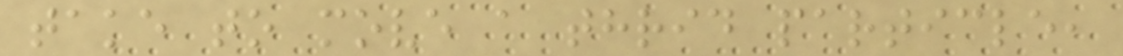take to move a thrid particle,
